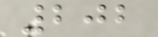202
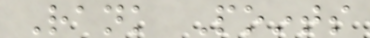Rank Points
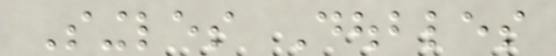Singles Doubles
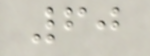60
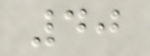40
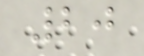20
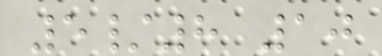5/8 10
